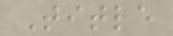Title
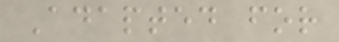Adapted for
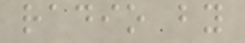radio by
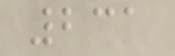231
